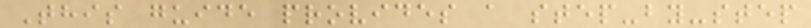This guide provides a step-by-step
